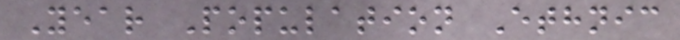Year Population Ethnic
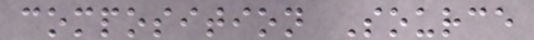composition Source
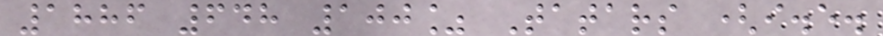1886 648 100% Tatars (i.e.
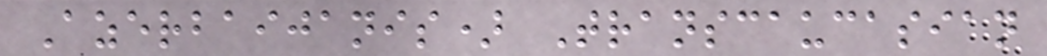Azerbaijanis) Transcaucasian
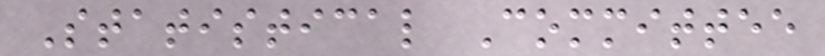Statistical Committee
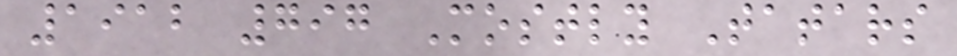1912 797 Mostly Tatars
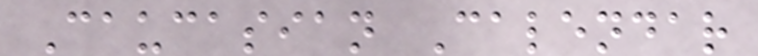Caucasian Calendar
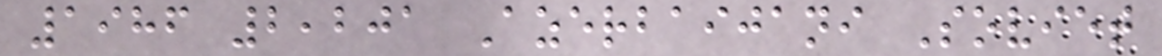1986 2,201 Azerbaijani Soviet
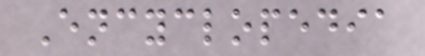Encyclopedia
